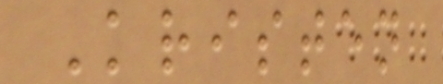Kristen
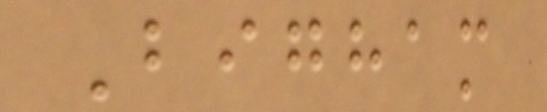Bigham
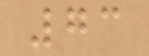73
